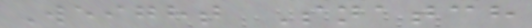Weight Snatch
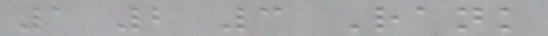1 2 3 Rank
